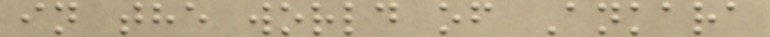in the world of Ankara
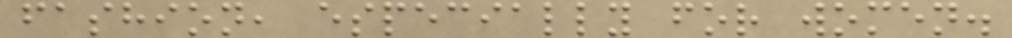fashion, especially for women.
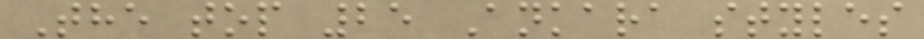The top 25 Ankara styles
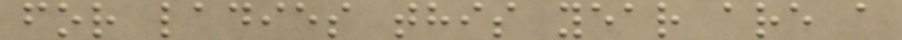for ladies this year are a
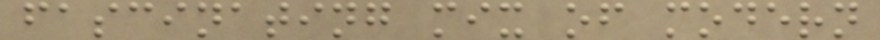fascinating mix of modern
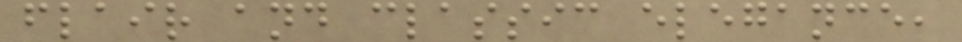flair and classic elegance,
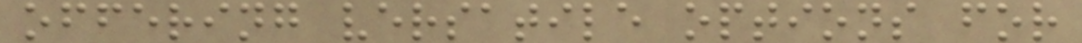offering versatile options for
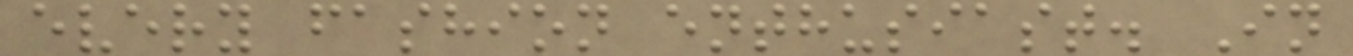every fashion enthusiast. In
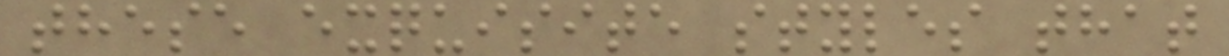these exquisite styles that
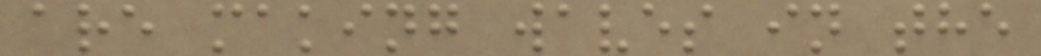are making waves in the
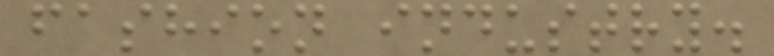fashion industry.
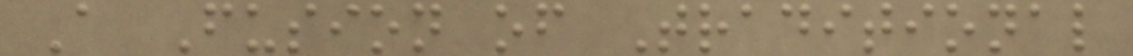A Fusion of Traditional
